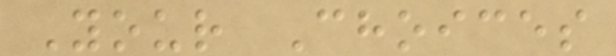Your Choices
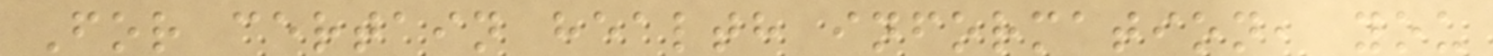For certain health information, you
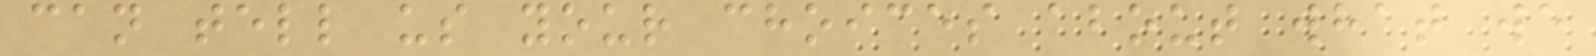can tell us your choices about what we
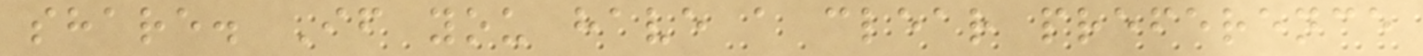share. If you have a clear preference
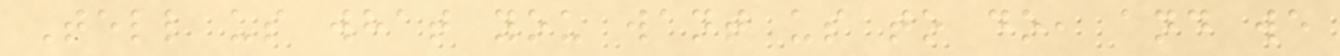Tell us what you want us to do, and we
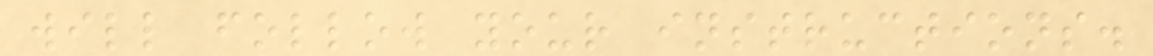will follow your instructions.
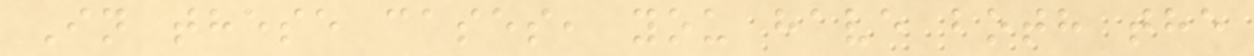In these cases, you have both the
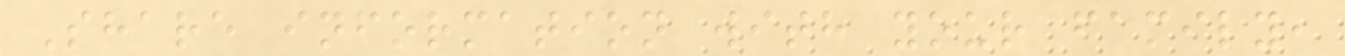Share information with your family,
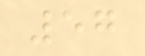57
